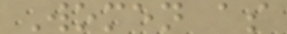Women as
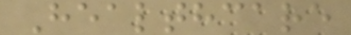Healthcare
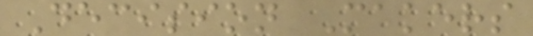Decision Makers
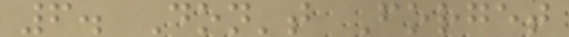6. Don't Forget
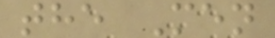the Men
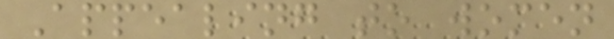Appealing to women
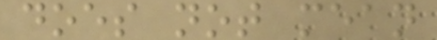does not mean
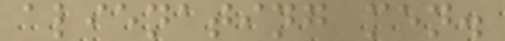alienating men.
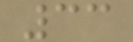33
